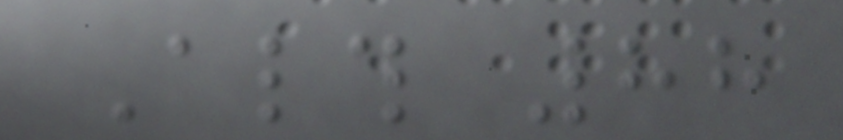Although 88
